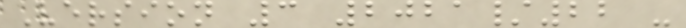Version 3 2021/22 -
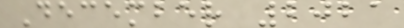December 2021
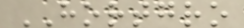HORTGRO
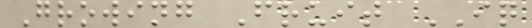Growing Fruit IQ
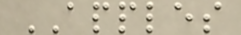APPLES
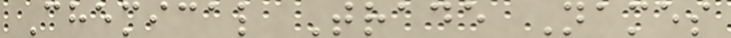Chemical Trade Names
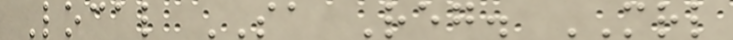Local SA Reg. MRL
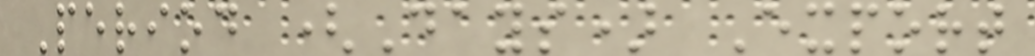Period (Days) Export
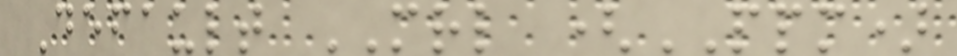Default MRL (PPM)
